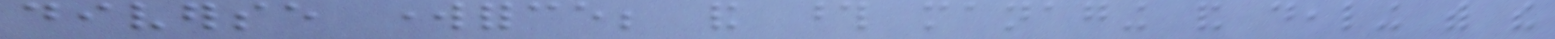diverse workforce; and those managing and dealing with the
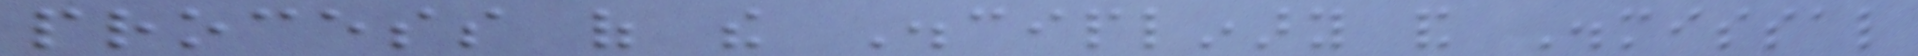process of the Disciplinary and Dismissal
